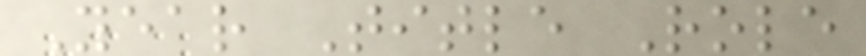Year Title Role
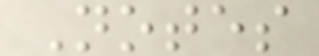Notes
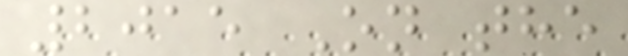2015 On the
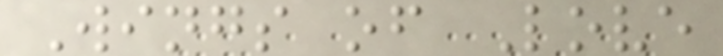Wings of Love
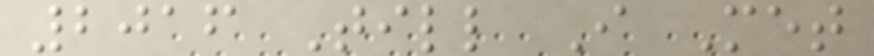2016 Till I Met
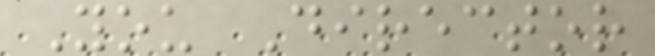You Director
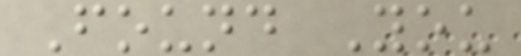Found You
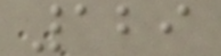129
